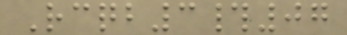Rcqb3#07
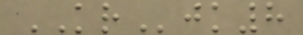KRjk8
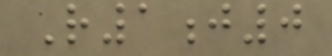R1j0
